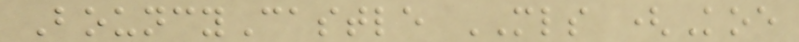BouncyCastle MLS (Koe
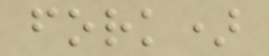fork)
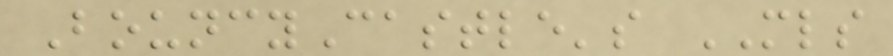BouncyCastle's MLS
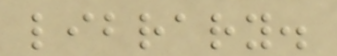library.
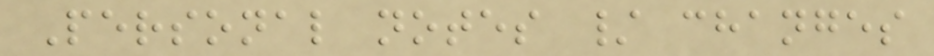Personal notes / changes
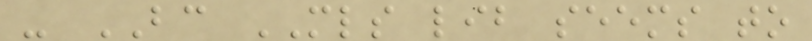- BC MLS lib seems to
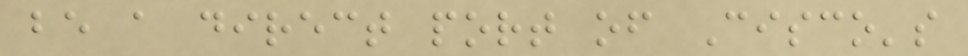be a direct port of Cisco's
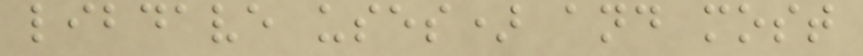libdave uses) and most
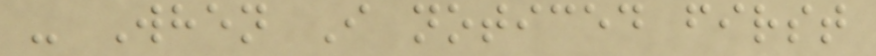- When I noticed first
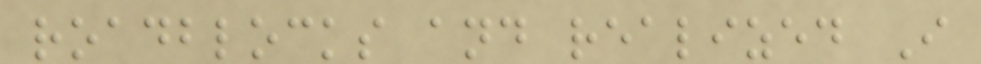roadblocks and realized I
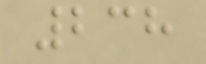238
